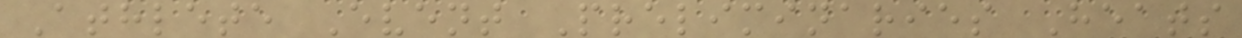Athlete Event Preliminaries Heats
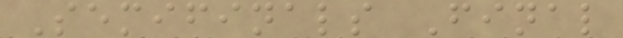Semifinals Final
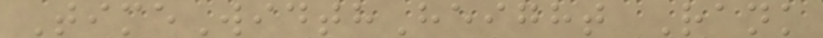TimeWidthHeight Rank
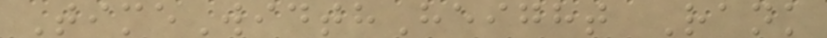TimeWidthHeight Rank
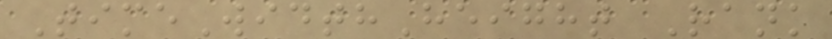TimeWidthHeight Rank
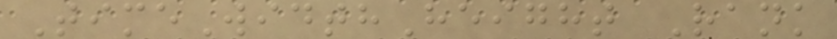TimeWidthHeight Rank
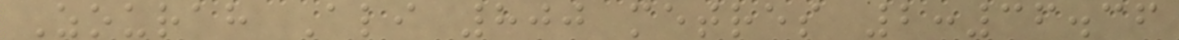Zourah Ali 800 metres 2:36.36
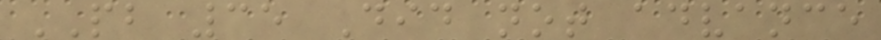PB 35 Did not advance
